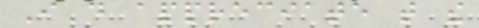I do appreciate that the
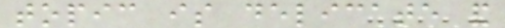topic is delicate and
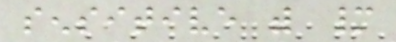sensitive with many
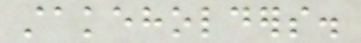stakeholders.
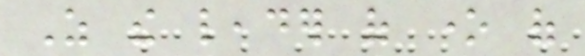As the leader of one of
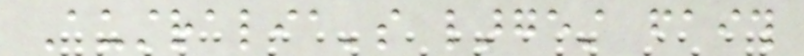Australia's largest faith
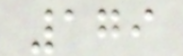179
